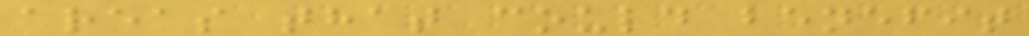areas that could benefit
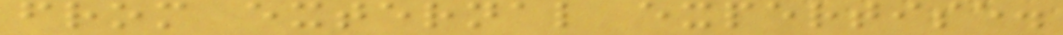from external expertise.
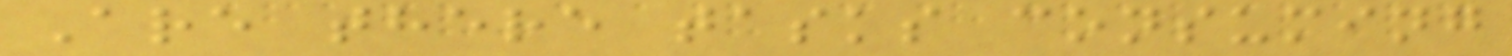Are there tasks consuming
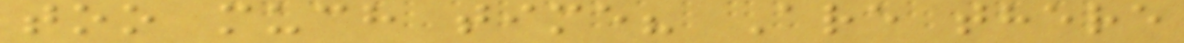too much time? Are there
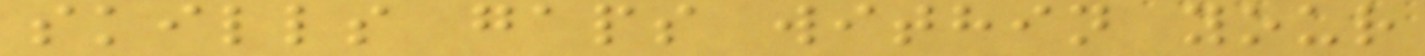skills gaps within your
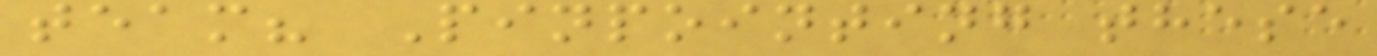team? Pinpointing these
